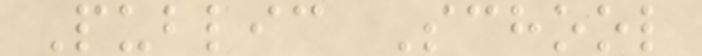Public School
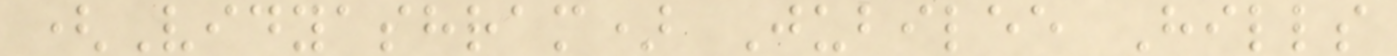(Vidyashram) Jubilee Hills
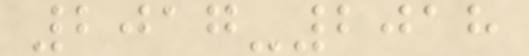2017-2018
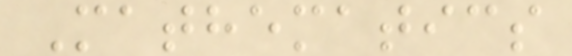Mathematics
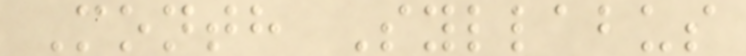Month Syllabus
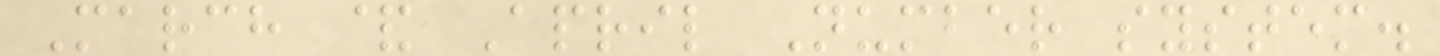March & April Number system.
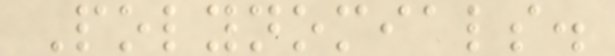Polynomials.
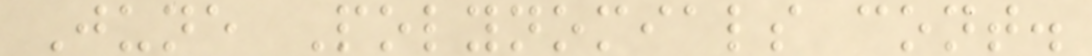June Polynomials cont.
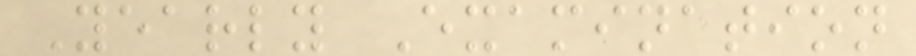Yearly Examination
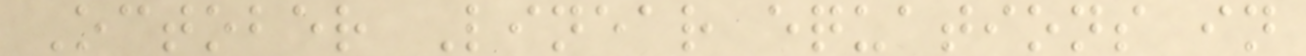October Linear equations in
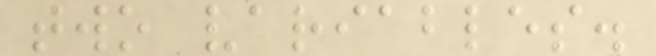two variables.
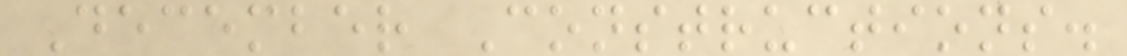December Constructions.
